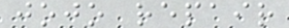jojo repair
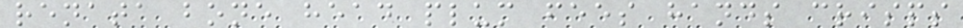renata bone head plum fees hands crisps
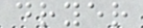dryer
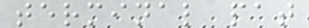terminal pat
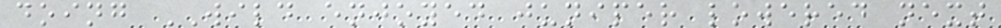doing WILD enjoyed juniper lowered next
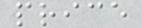price
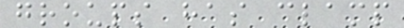groups has clamp
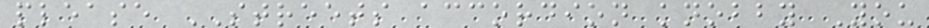please STREETS accordion knobby You
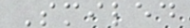Smiled
